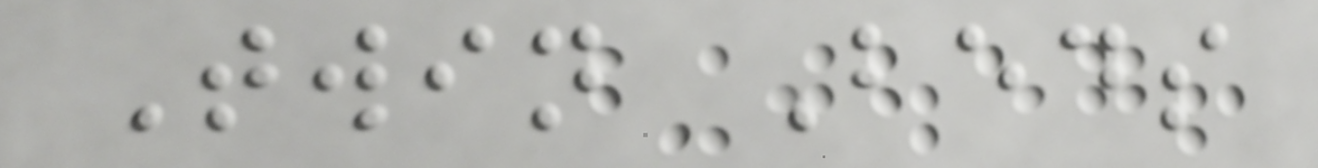Twin Beds
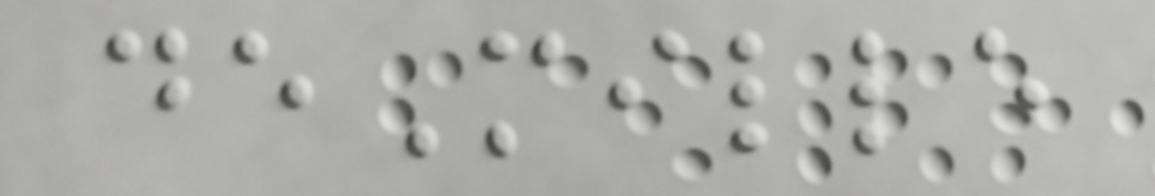deMille
